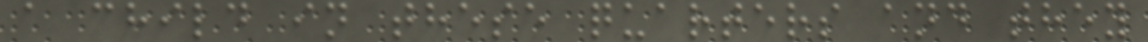a child in these quarters and they
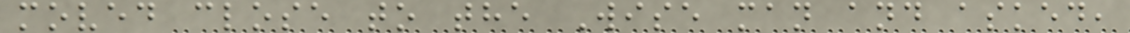moved close to the Wise man and asked,
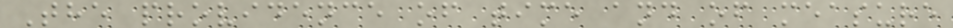The providence of time and of measure
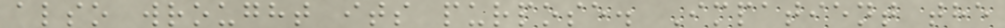also wrought its purpose. Impatient the
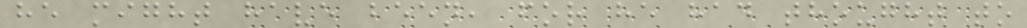he might have been, for he had thought to
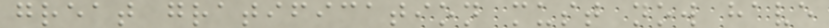great gratification must now have
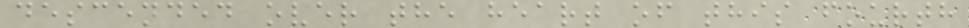descended over the heart of this fourth
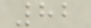82
